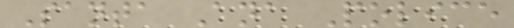Santa Ana Police
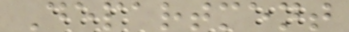Department
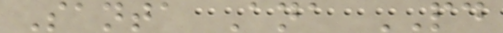Santa Ana PD
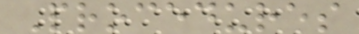Procedures
